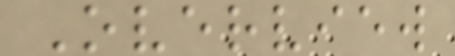Overview
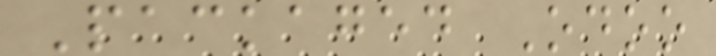Packaged Odoo
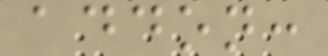addon:
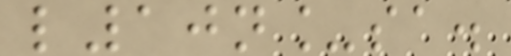l10n_sa.
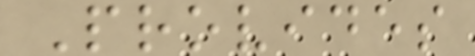Provides
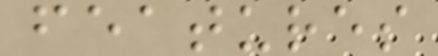features
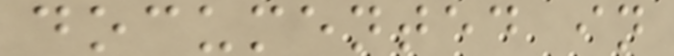documented in
